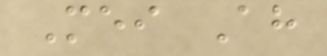Mei Ah
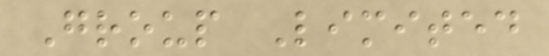Group Limited
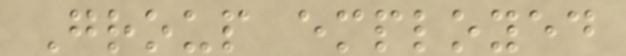Group employed
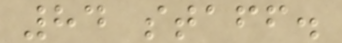84 staff.
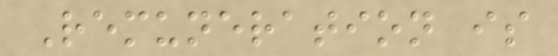Remuneration is
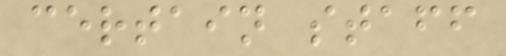certain staff
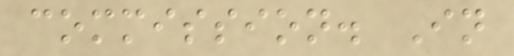commission. In
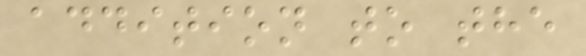addition to the
